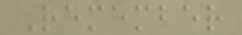Remember
